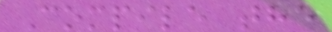Compile the
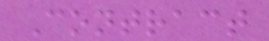Contract
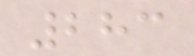283
